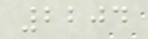2204
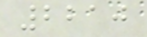2210
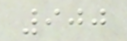900
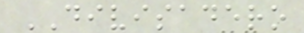DIVISADERO
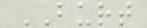BURT
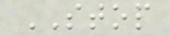STOP
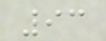93
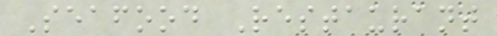Seafood Restaurant
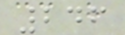246
